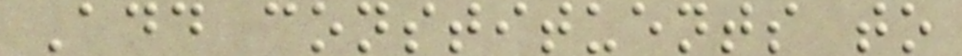Add constituents to
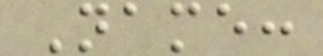Name:
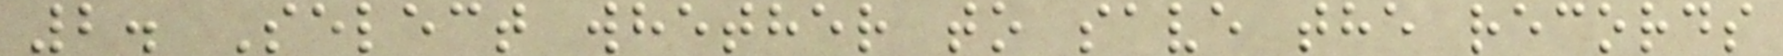2. Select whether to save the records
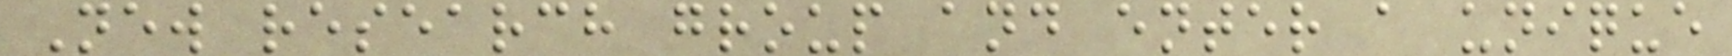New research group and enter a unique
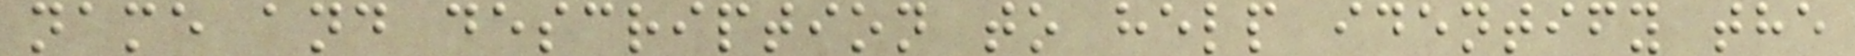name and description to help identify the
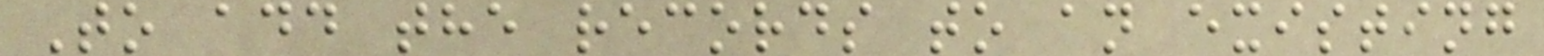To add the records to an existing
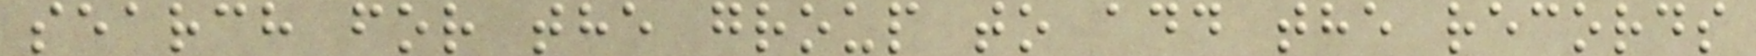search for the group to add the records
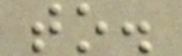to.
